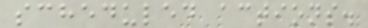scheduled actions.
